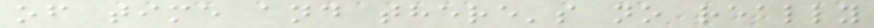of time and there's no really
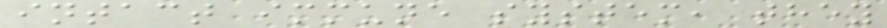intact immune system, they
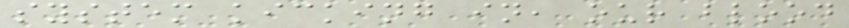system kicking in, our blood
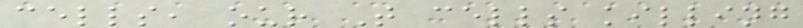cells, our T cells killing
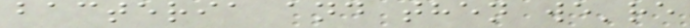bacteria and then we're
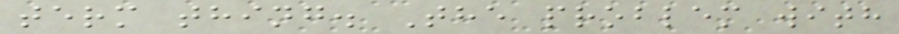term thing. The problem with
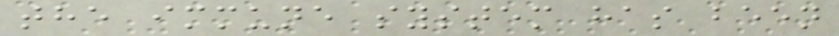the immune system has been
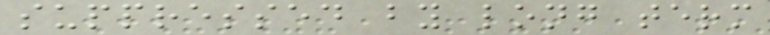suppressed by long term
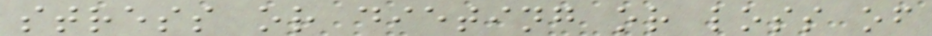stress or dieting or loss of
